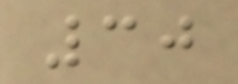30
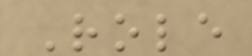Role
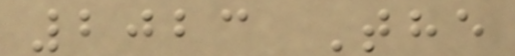2023 The
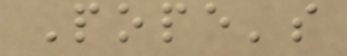Pope's
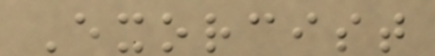Exorcist
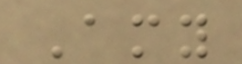Amy
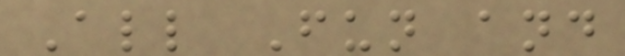All Fun and
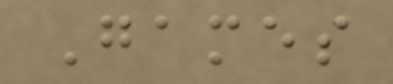Games
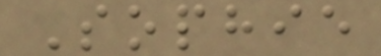Sophie
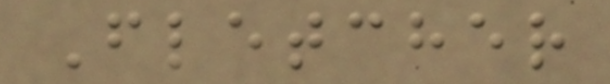Fletcher
